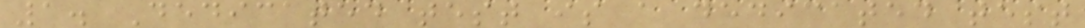1. Dedicated test is a dedicated test
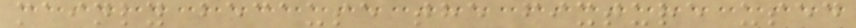mainly because the fixture used
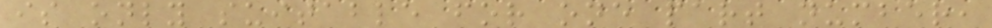is only suitable for one part number,
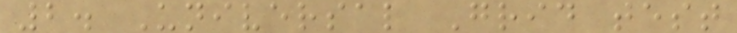2. Universal Grid test
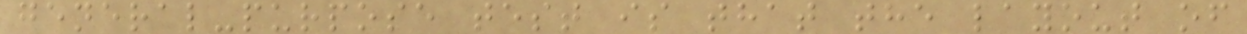general-purpose test is that the layout of
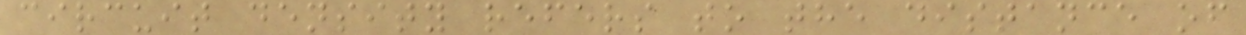circuit density refers to the distance of
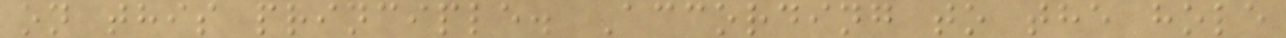on this principle. According to the hole
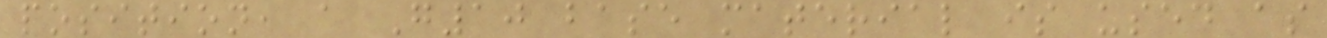position, a G10 base material is used as
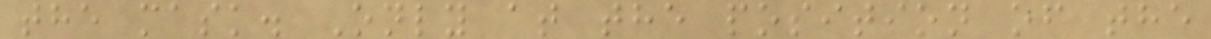the mask. Only at the position of the
